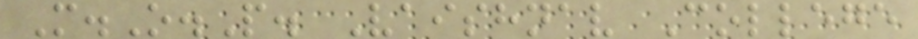M.O.P. Vaishnav College
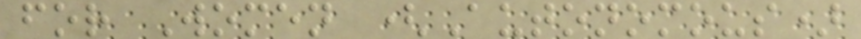for Women (Autonomous)
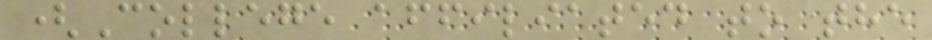(College affiliated to the
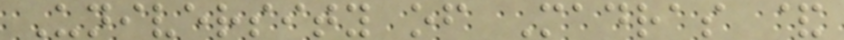University of Madras &
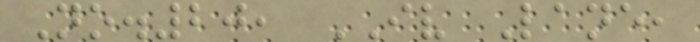No.20, IV Lane,
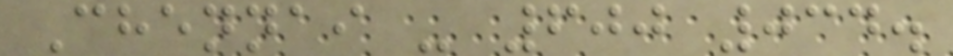Chennai - 600 034.
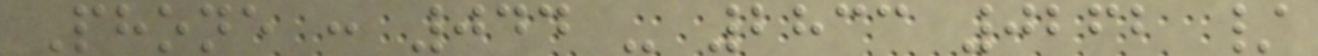Phone : 044 - 2833 0262 /
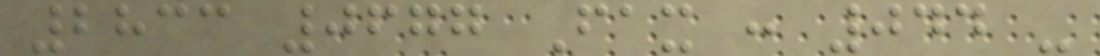2833 0677 Fax : 044 -
